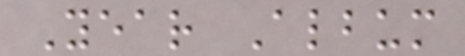Year Album
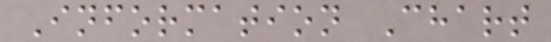Information Chart
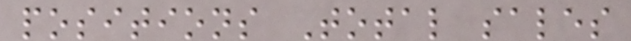positions Total sales
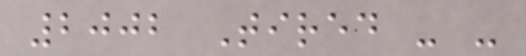2002 Tired - -
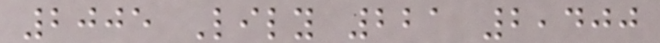2005 Lily 221 2,400
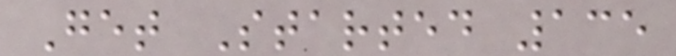Get Started 135
